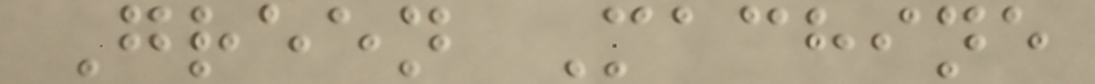Green Machine
